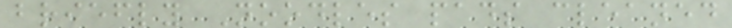briefly Noodles pads cleaned
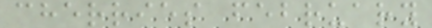cherries february
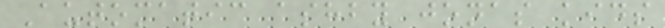Automatic ashby jonas kids
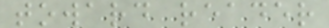toward reader
